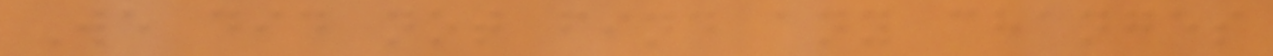We did not find any changes
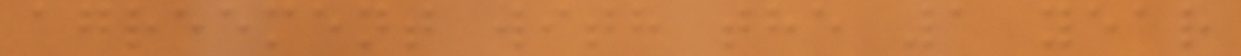agreement with the 1 year
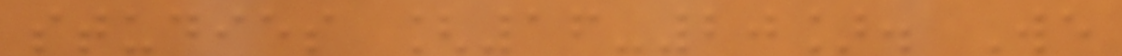studies [16-20]. We
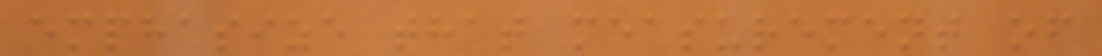emphasize that measurement of
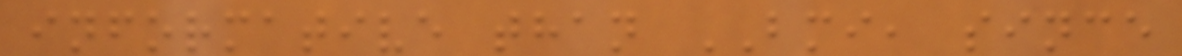informative than BMI, since
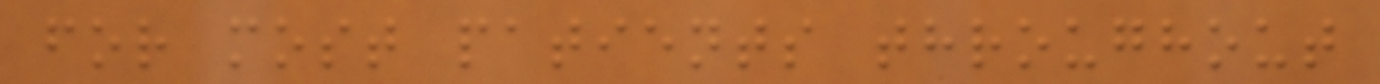for most patients throughout
